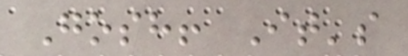Gosh! It's
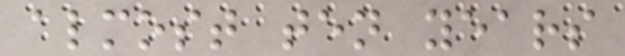almost ten years
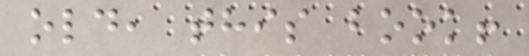old, this book!
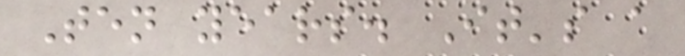Ten years. It's a
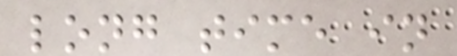long time in
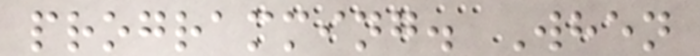programming. When
